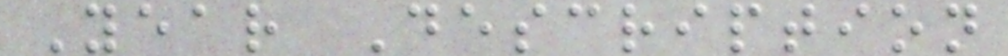Year Description
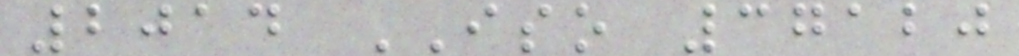2014 ISO 37120
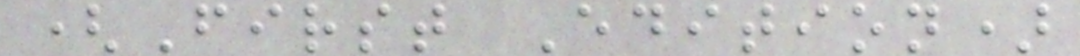(First Edition)
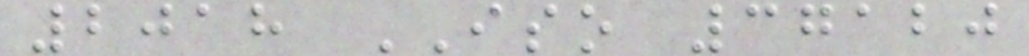2018 ISO 37120
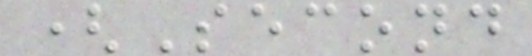(Second
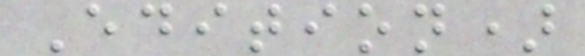Edition)
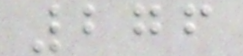276
